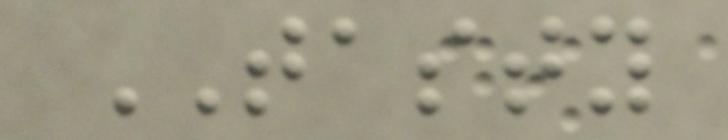TASTY
